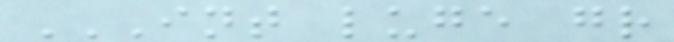INT LUGE GR
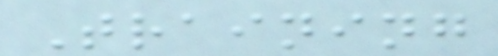Training
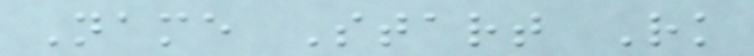Name Start Rk
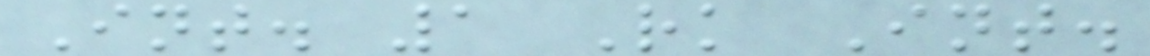Int. 1 Rk Int.
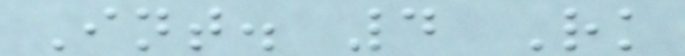Int. 4 Rk
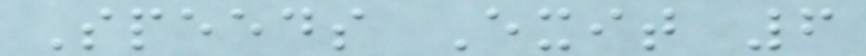Speeds Exit 6
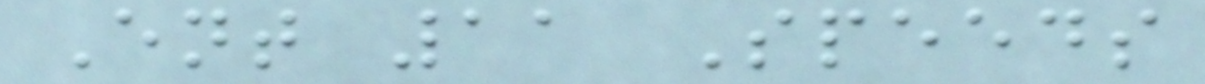Ent 11 Speeds
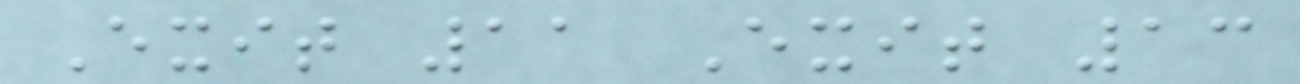Exit 11 Exit 13
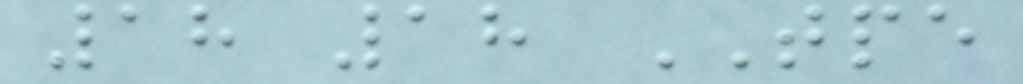18 18 TPE
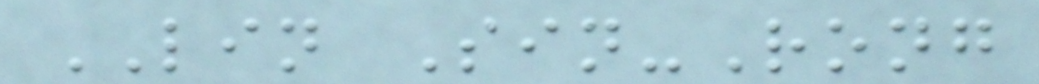LIN Sin-Rong
